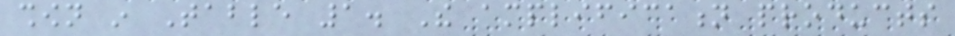shown in Table 1. The amplification products
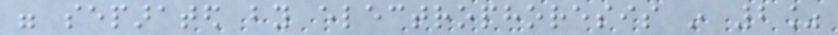were separated by electrophoresis in 2%
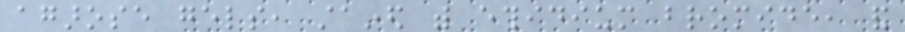agarose gels, stained with ethidium bromide, and
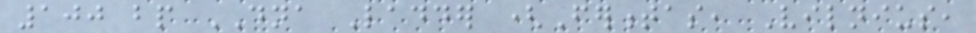100 bp DNA Ladder (Fermentas, Vilnius,
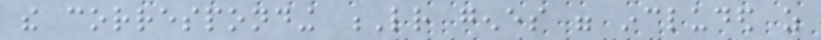the corresponding Lr genes were included as
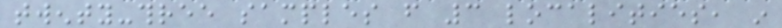twenty-three samples from 3 localities, in
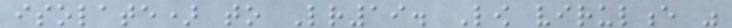isolate) to Lr19. Low virulence was
